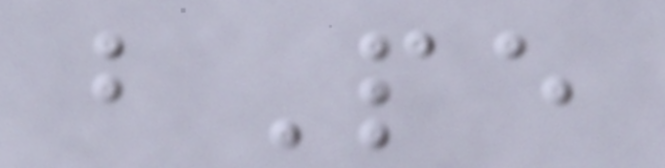bPe
